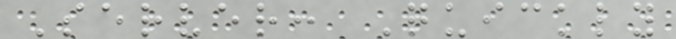Server: Quickly
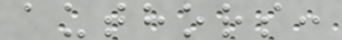authors:
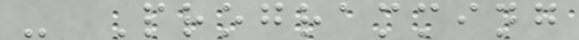- Programming
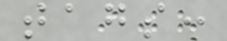tags:
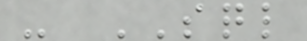- SQL
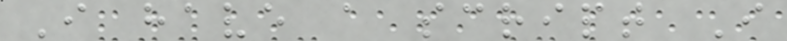I have a script I
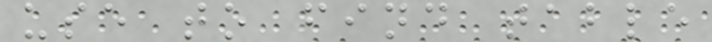use to find table
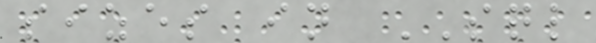sizes in SQL
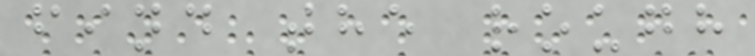find the rough
